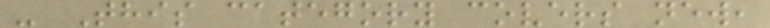- This category covers new,
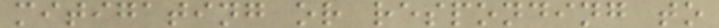mitigating or responding to
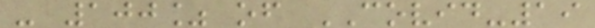- 100% of COVID-19
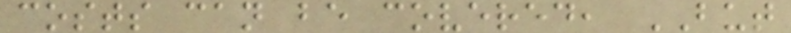costs can be covered, BUT
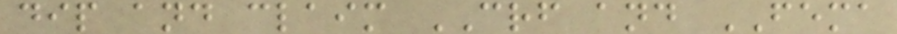dip and claim CRF and FEMA
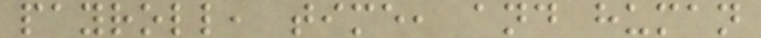payroll, time, and human
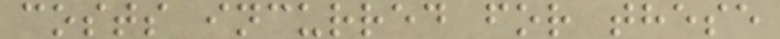costs incurred for these
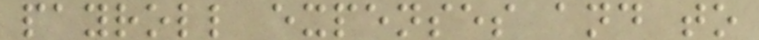payroll expenses and to
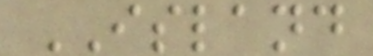ISLAND
